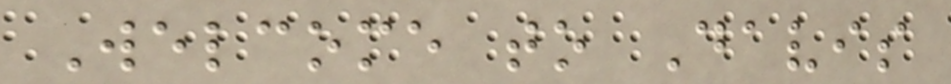Welcome to Davis
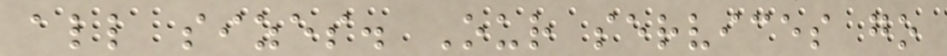all sizes. Our services go
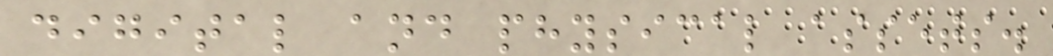digital and physical assets.
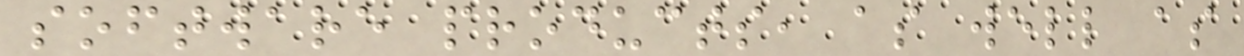software products, as well as
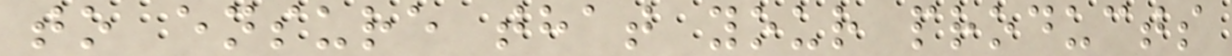to ensure that your products
